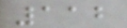112
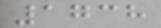1738
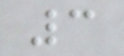3
